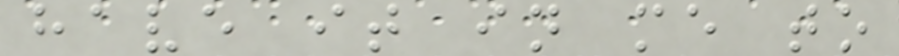have it in me to
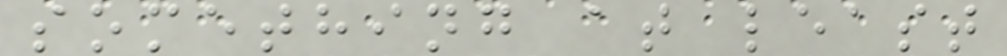something at least
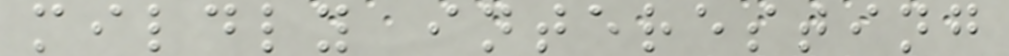mildly interesting
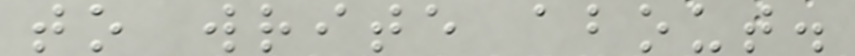to write about.
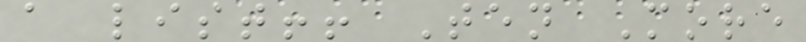a list!! Ten More
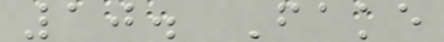10. Fake
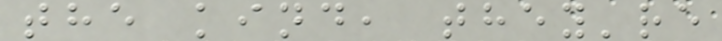the kind, they're
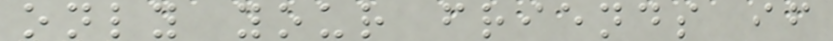only your friends if
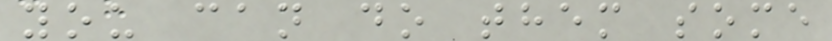you can do them some
